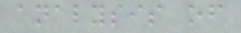analysis of
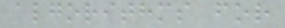algorithms for
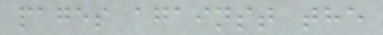pages against the
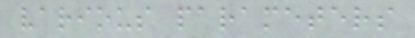various parameters
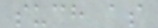such as
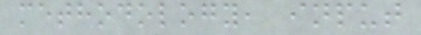methodology, input
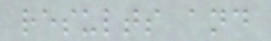results and
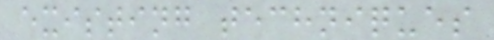existing techniques
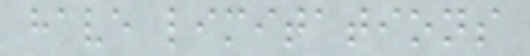have limitations
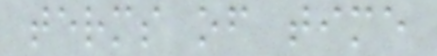terms of time
